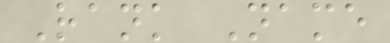Rank Name
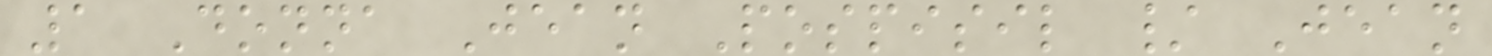1 Donna Jean Pospisil / Jean
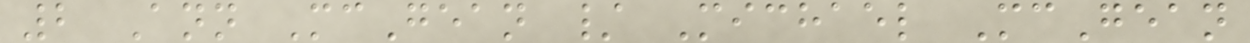2 Ann McGean / Michael McGean
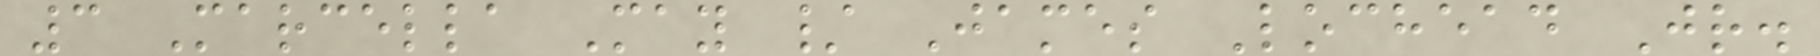3 Marcella May / James Lochead Jr.
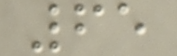65
